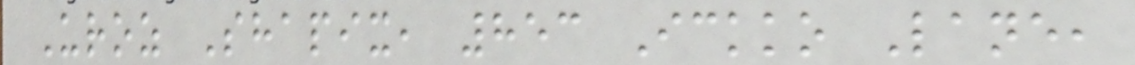Uroz Shapix, 853 Ickko Lane,
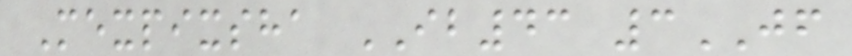Mexpixsha IB43 3JF
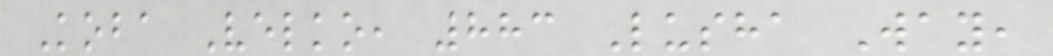Koba Velko, 883 Lusha Way,
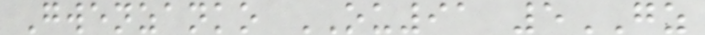Gwenzanko OU91 5GZ
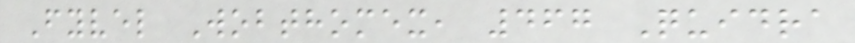Fyvel Wobthomex, 467 Quidra
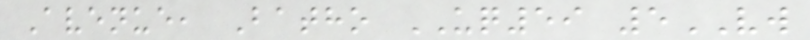Avenue, Batho UQ59 5VW
